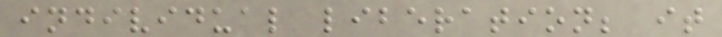individual liberation; it
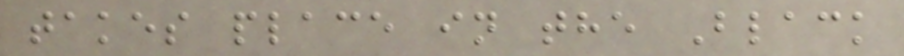takes place in the Black
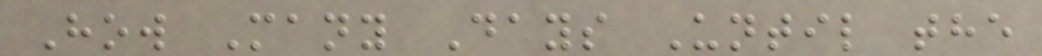How Many Days Until the
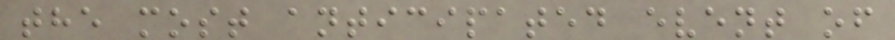the most anticipated event of
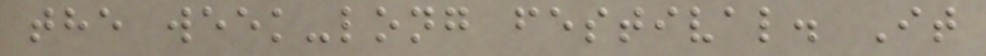the week-long festival. It
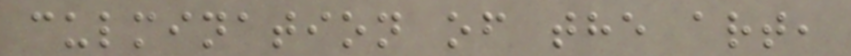culmination of the art,
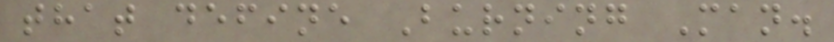that define Burning Man.
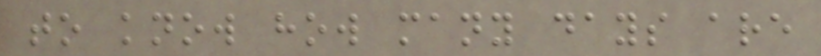to know how many days are
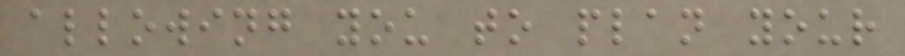allowing you to plan your
